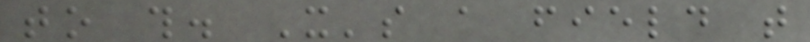to this. It's a field that
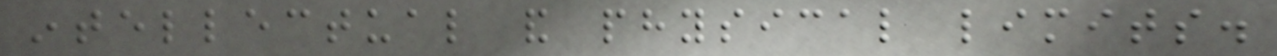intellectual and physical limits.
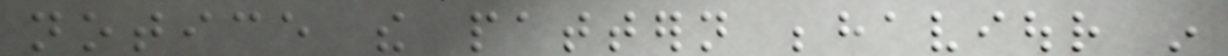notice the pattern behaviour in
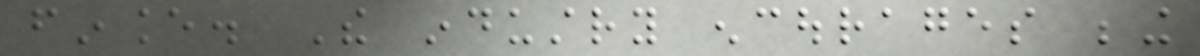finance. The industry encourages being
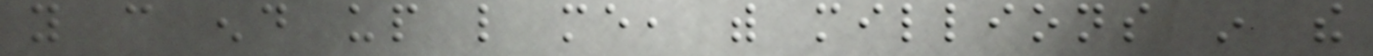you can end up like me, with millions in the
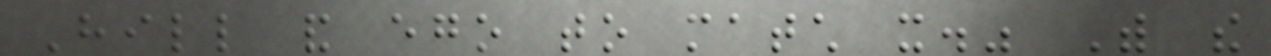Hill and ego to match it." With the
